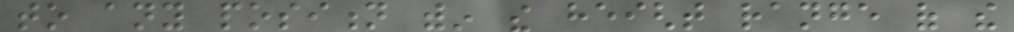to any position within the height range of the
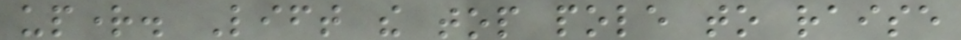upright. Lift the top pole to raise
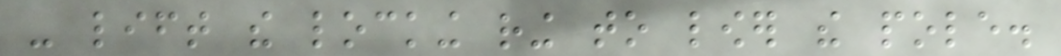- lift the locking ring to lower the pole.
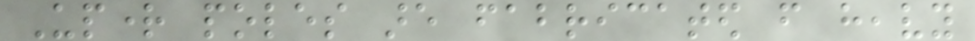Upright poles are fabricated from heavy
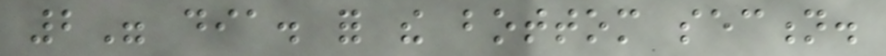2" dia. for the bottom section.
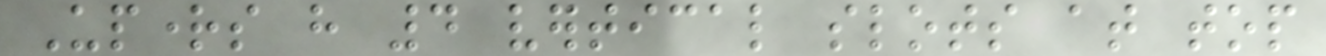Uprights have 4 vertical slots at top
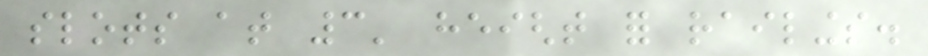slots at 3' height for railings.
